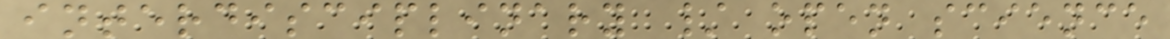interdisciplinary / open science
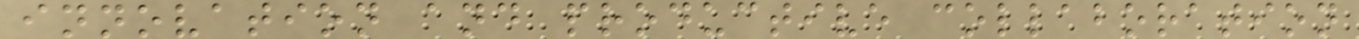innovation and productive collaboration
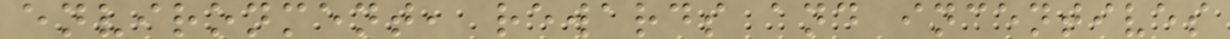environment, rewards and incentives
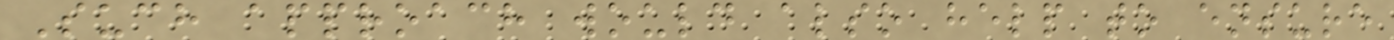Such approach would also help to ensure
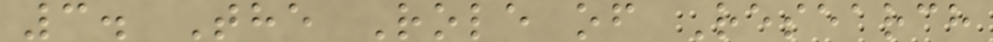3. The Role of Research
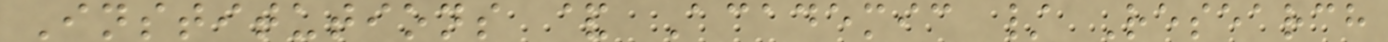Institutions & Academic / Research
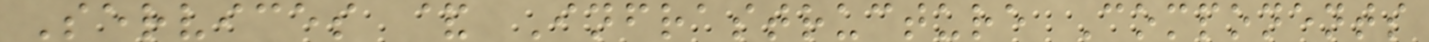Services & Infrastructure Components
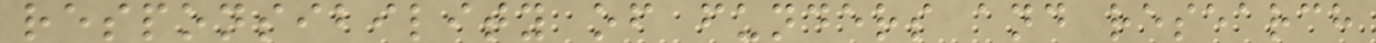responsibility of funders and research
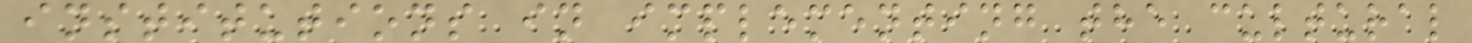institutions in implementing the cultural
